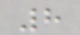8
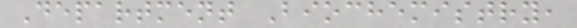Department Biochemistry,
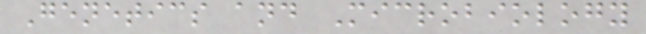Genetics and Microbiology
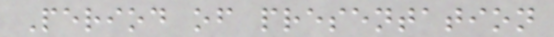Period of presentation
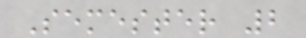Semester 2
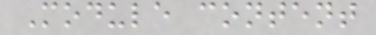Module content
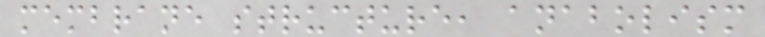membrane structure, anabolism
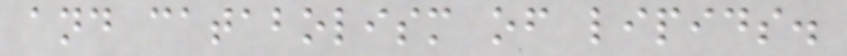and catabolism of lipids.
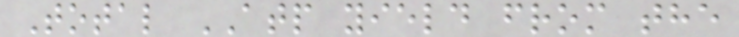Total ATP yield from the
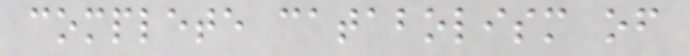complete catabolism of
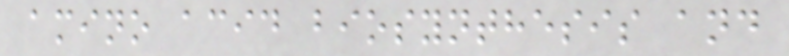amino acid biosynthesis and
